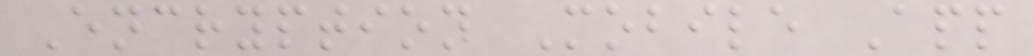Encryption Mobile App
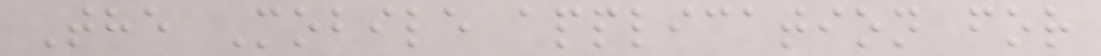The Mobile application for
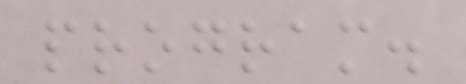program.
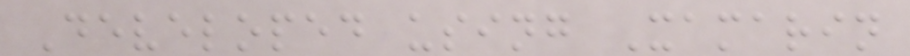Developed using Xamarin
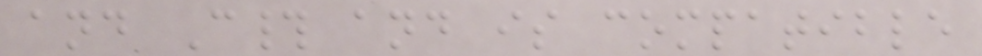and C# and is compatible
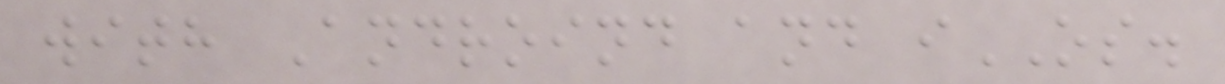with Androind and iOS.
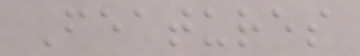Features
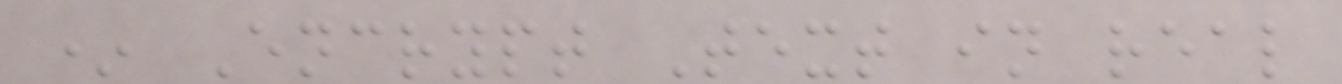* Encrypt Text in real
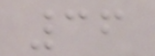36
